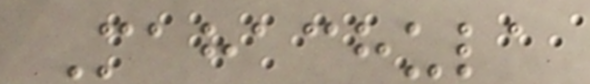Mahachula
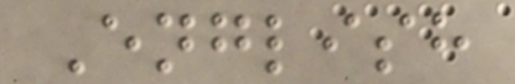English
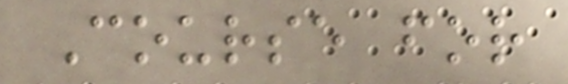Course for
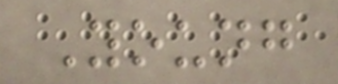Young
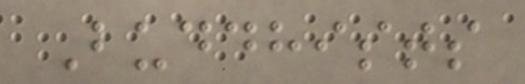Buddhists
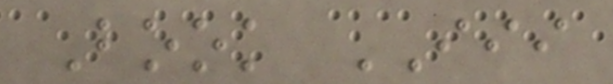Book III
